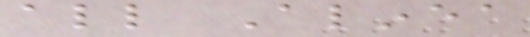all Alinea
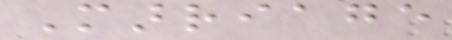Marriage
